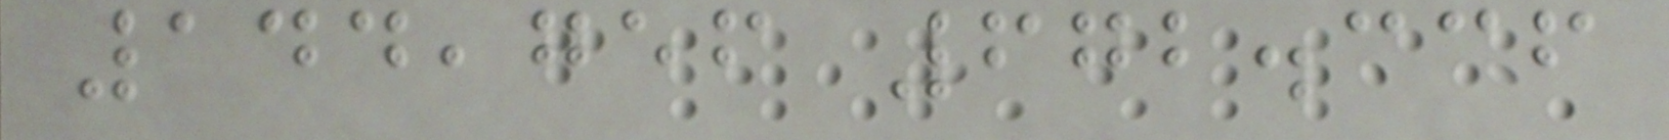144,756 672.336
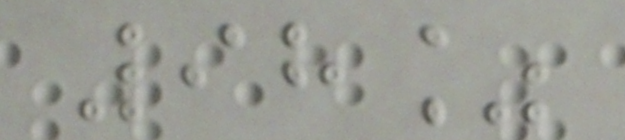98%
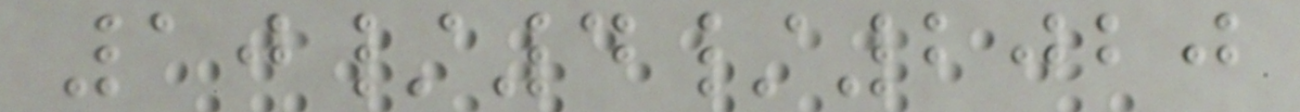10/4/2020
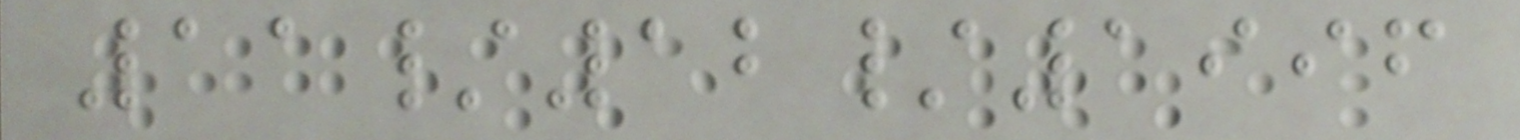11/12/1996
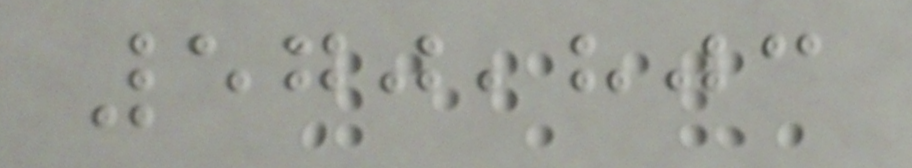570,803
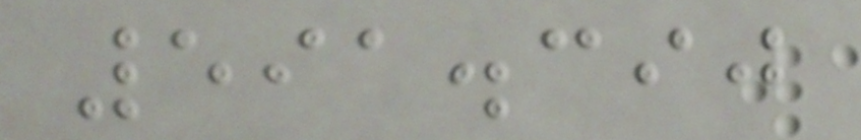591.390
